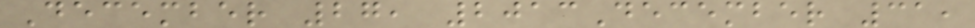December 27, 2013December 31,
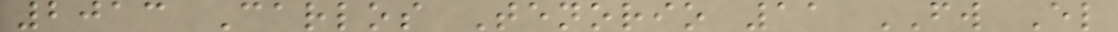2013 Carlos Tenorio 11 FW El
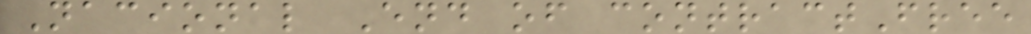Nacional End of contractFree
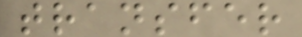transfer
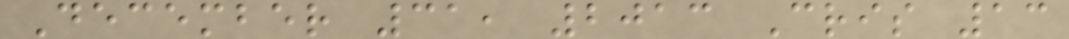December 31, 2013 Cris 13
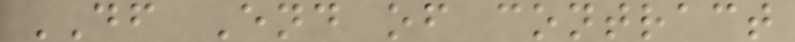DF End of contract
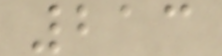213
